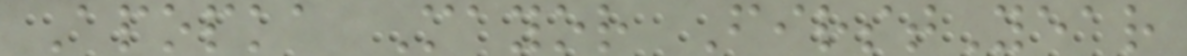Apopka Mayor FirstYear
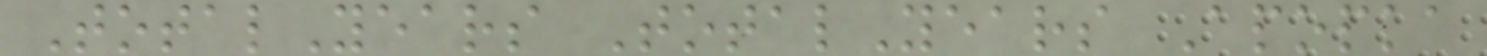TotalYears TotalYears Apopka
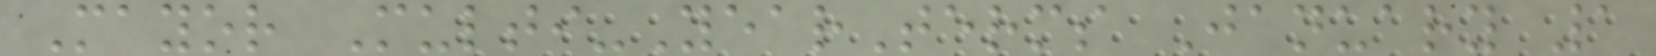Mayor Multi-YearTerms January 1
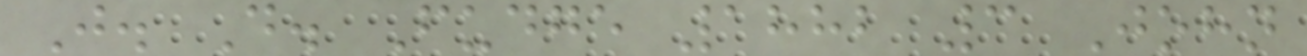J. D. Fudge 1882 3 John
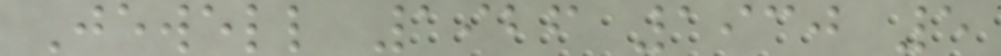Jewell 1926 1930 5
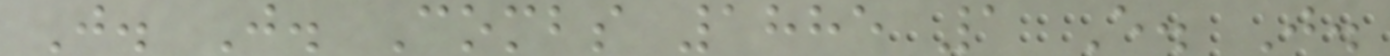J. J. Combs 1885 1 E. J.
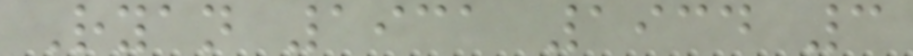Ryan 1931 1934 3
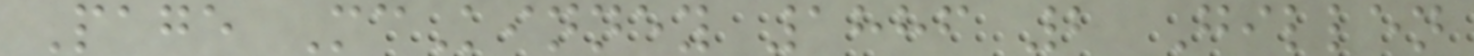Page McKinney 1886 2 Gillen
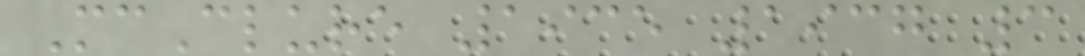McClure 1935 1937 3
